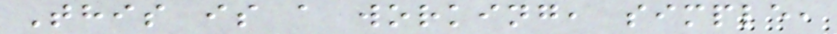This is a working, simple,
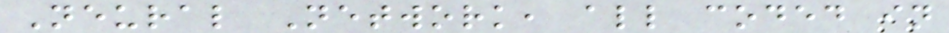Neural Network, all coded in
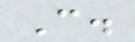C.
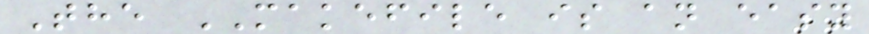The MAKEFILE is an easy
